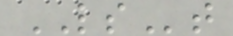LSt
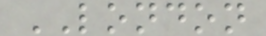LONDON
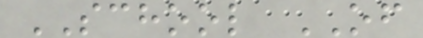SCHOOL OF
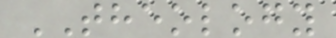THEOLOGY
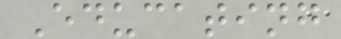Educating
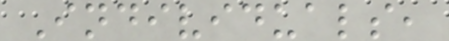Individuals,
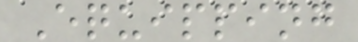Equipping
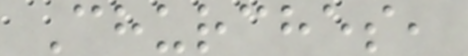Churches,
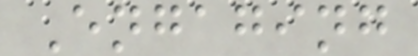Engaging
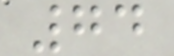74
